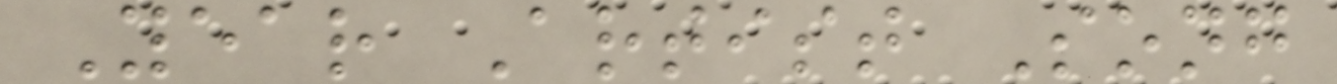Year Artist Song
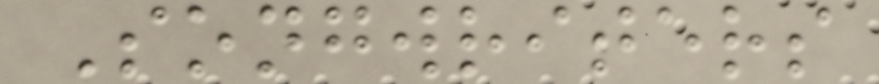Songwriters
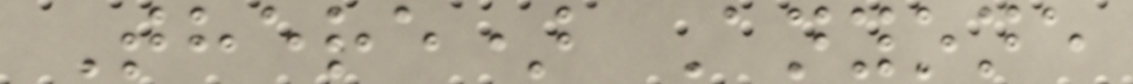There) Anyone
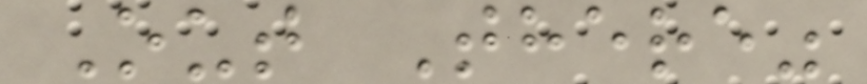Out There"
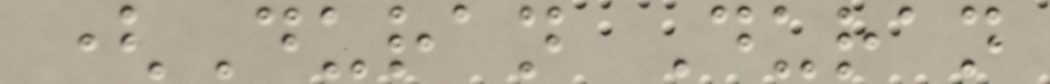(Duran Duran
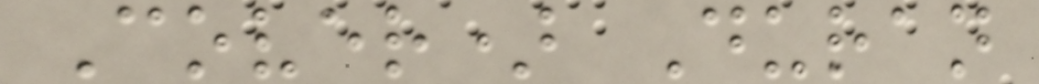Cover) Duran
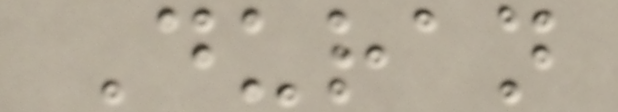Duran
